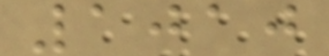1010
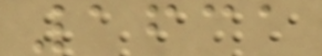1631
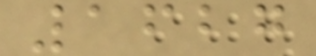1627
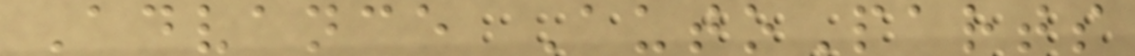Advance AutoParts
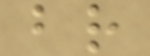br
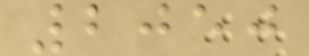2050
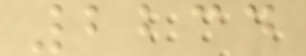2234
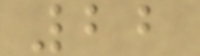22
